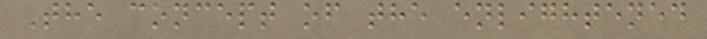The concept of the enlightened
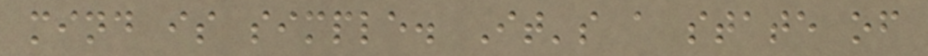mind is simple. It's a state of
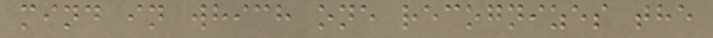mind in which one recognizes the
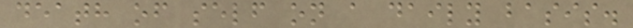death of self on a daily basis.
